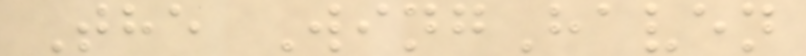The WingHaven
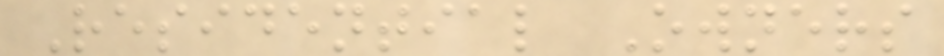Residential Owners
